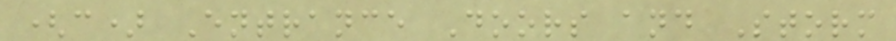(c) Entrance Doors and Storm
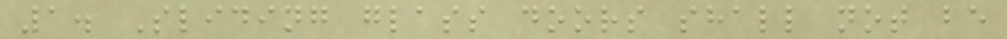1. Sliding glass doors shall not be
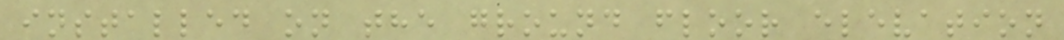installed on the ground floor elevation
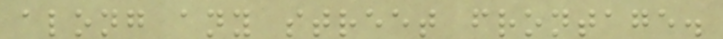along any street frontage.
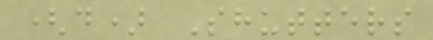(d) Shutters
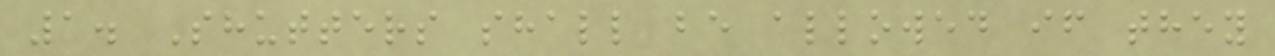1. Shutters shall be allowed if they
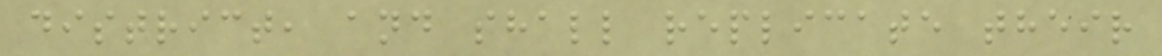district, and shall replicate their
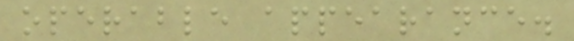operable appearance.
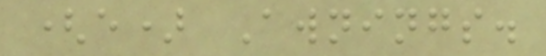(e) Awnings.
